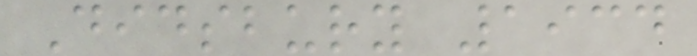Didsbury 1934
